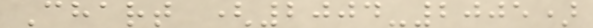Chart (2004-2005)
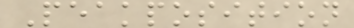Peakposition
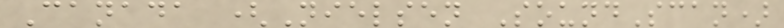Canada (Nielsen SoundScan)
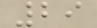29
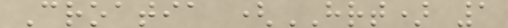Croatia (HRT) 1
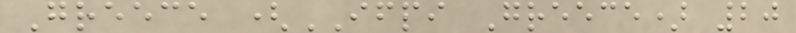Greece (IFPI Greece) 20
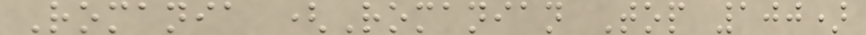Romania (Romanian Top 100)
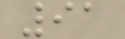91
